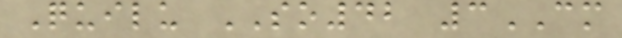Quilu SO42 3CM
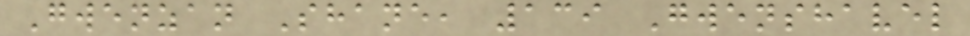Gwenzan Shane, 139 Gwenshavel
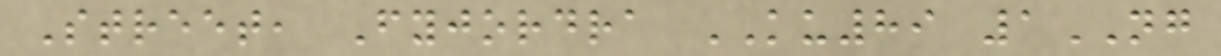Street, Fyjordra KU89 1NG
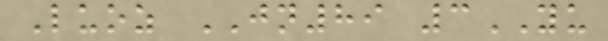Luoz JN89 3YU
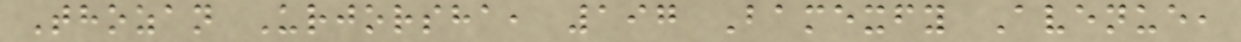Thozan Urjorsha, 197 Bamexfy Avenue,
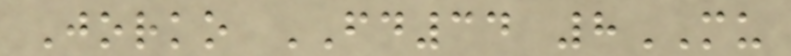Jorko FD34 8MU
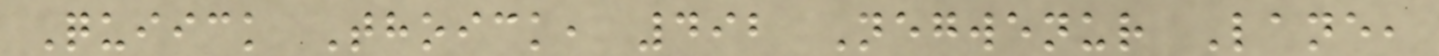Quiick Thoick, 492 Negwenur Lane,
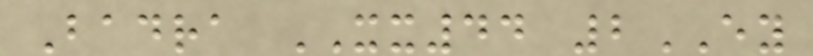Badra XX44 2EY
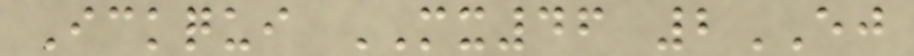Ickqui MX46 2EJ
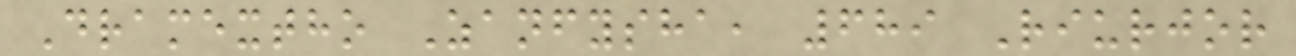Dramextho Zanfysha, 689 Riurjor
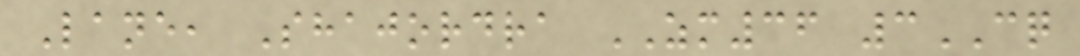Lane, Shajordra ZM36 3CQ
